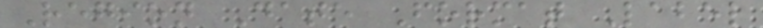Region Date Format Label
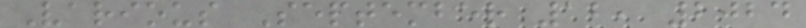Various September 12, 2024
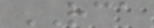RCA
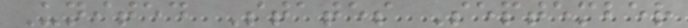United States September
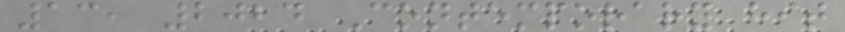13, 2024 Contemporary hit
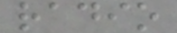radio
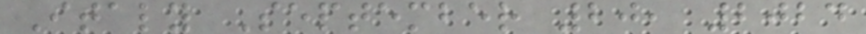Italy September 20, 2024
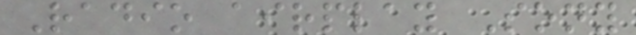Radio airplay Sony
